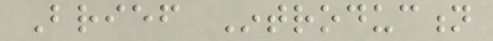Brief Introduction
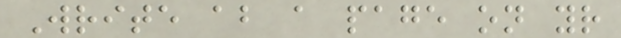Write about a page on your
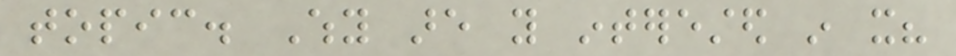topic. Why are you interested in it?
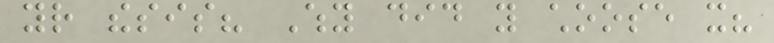your thesis? Why did you choose it?
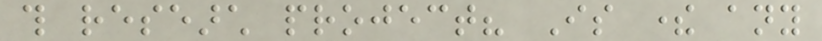this research project? Is there any
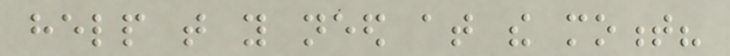help that you need at the moment?
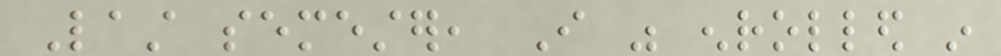Last semester, I was enrolled in
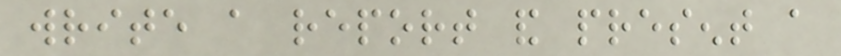write a report and present a
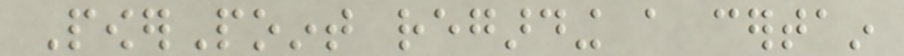PowerPoint regarding a certain
